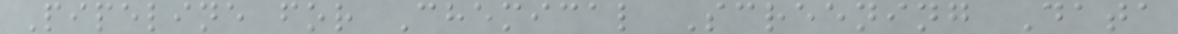Pipeline for Chemical Screening Data
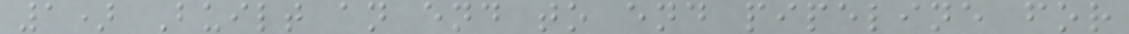1) Built an end to end pipeline for
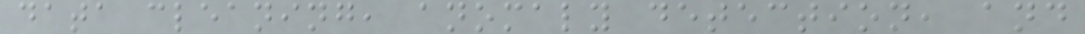data cleaning, anomaly detection, and
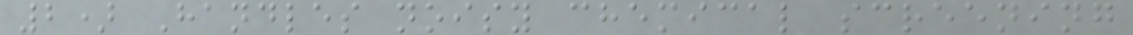2) Handles noisy chemical screening
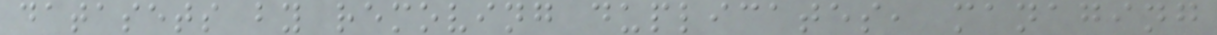datasets by removing duplicates, managing
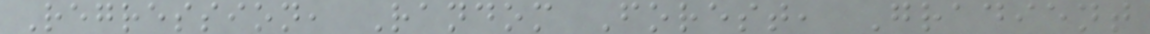Regression, Random Forest, Gradient
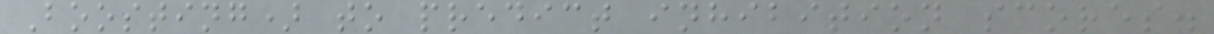Boosting) to predict inhibition scores.
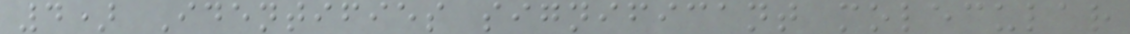4) Identifies significant molecular
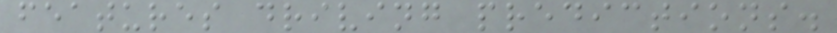features driving predictions.
